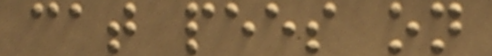cat pees on
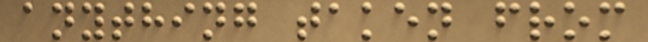anything taken from
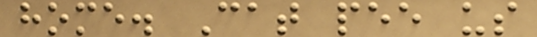home. Cat pee us
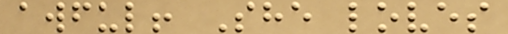awful! She loves
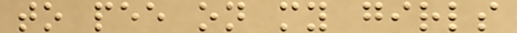to pee on my girls
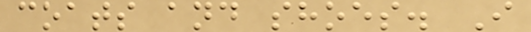coats and shoes. I
